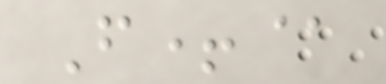F+@
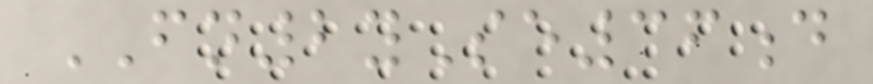FN2ySe36d
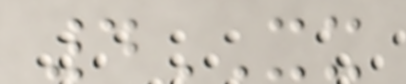4XX
